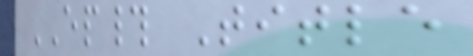EP# Title
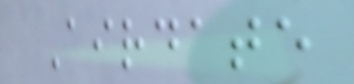Airdate
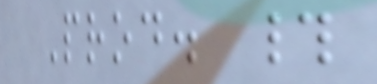Prod. #
